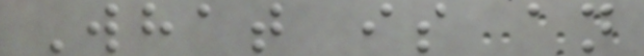What is an
